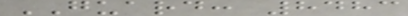GUARD: 8483
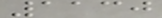1130
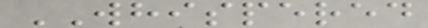WHISPERED
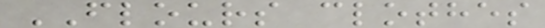FLOURS clothes
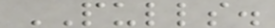PULLS.
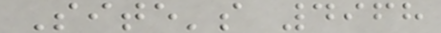Site's 4968
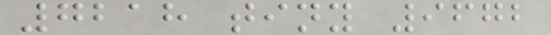7218 tiny 9672
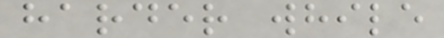harder while
